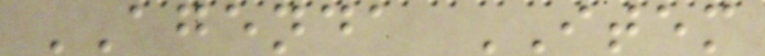AGENDA ITEM
